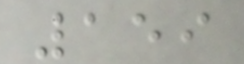159
